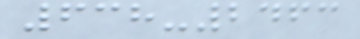638-2463
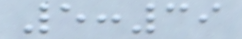5:39
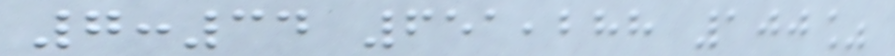7:34 651,288 100%
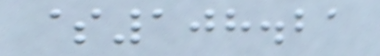$108.21
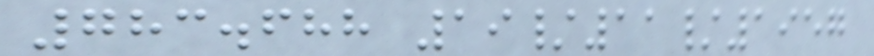783.688 19/11/1957
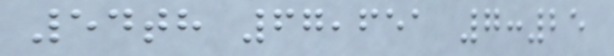54th 67,651 7:25
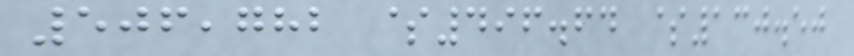506,782 $496.64 $130.50
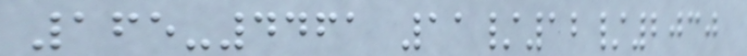165-4461 11/12/2030
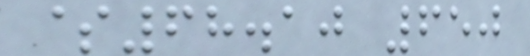$68.10 650
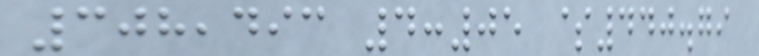308,493 4:05 $440.79
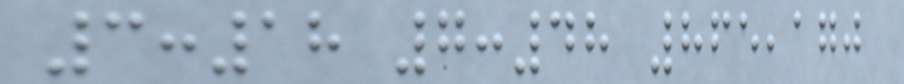3:18 7:48 865,170
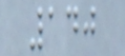140
